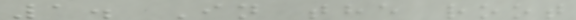1. In the root
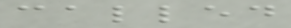called
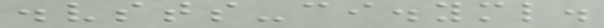.vsts-ci.yml.
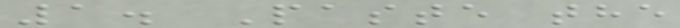1. Paste the
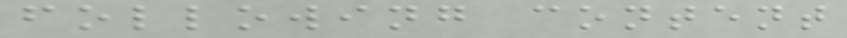following content
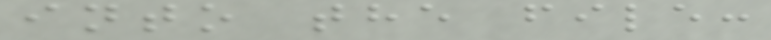into the file:
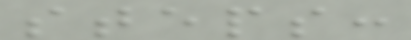steps:
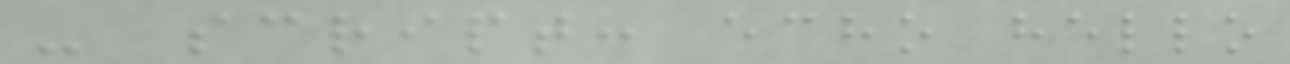- script: echo hello
